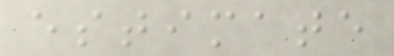estimate
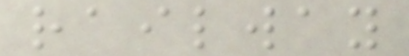railway
